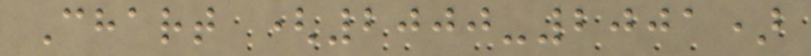Chart (2000-2001)
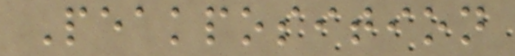Peakposition
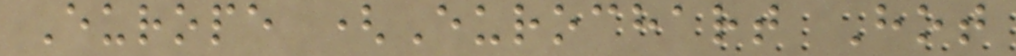Europe (Eurochart Hot
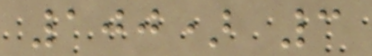100) 3
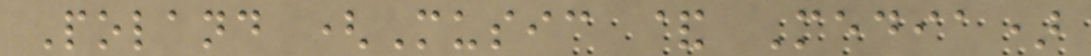Poland (Music & Media)
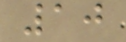10
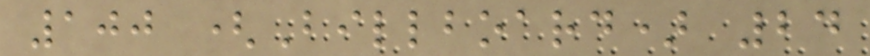100 (Billboard) 24
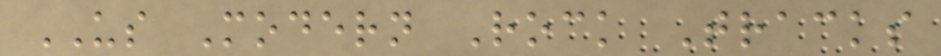US Modern Rock Tracks
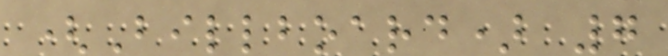(Billboard) 7
